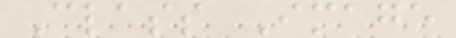Class Image
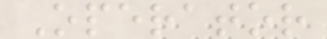Operator
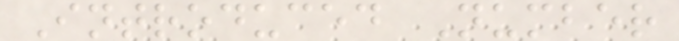Introduced Number
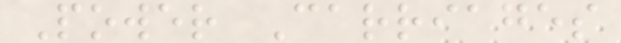Power Carriages
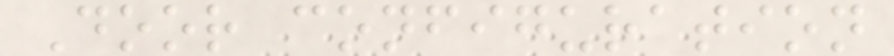Door configuration
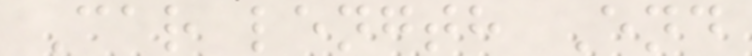Car length End
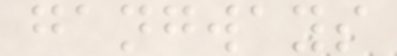gangways
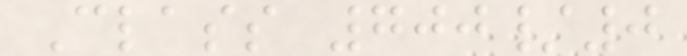Class 700/0
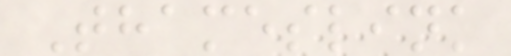Thameslink
